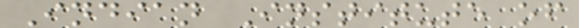Indian Institute of
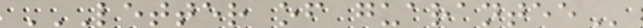LETTER OF GUARANTEE
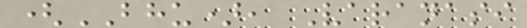(BHU), Varanasi
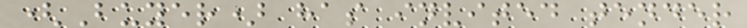(Buyer) has invited tender
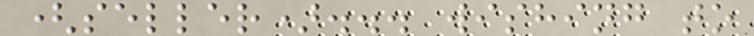(seller)... wishing to
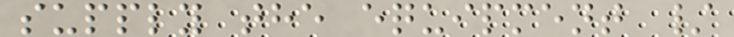supply the equipment /
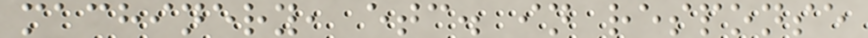machinery, etc. in response
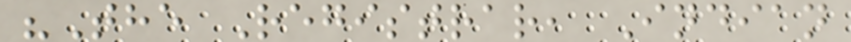"The Registrar, Indian
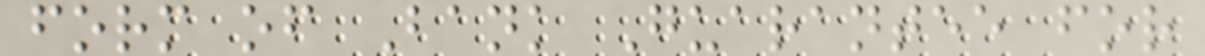form of Bank Guarantee for
